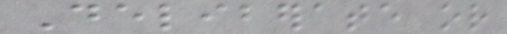Deliberate or
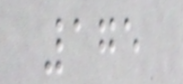175
